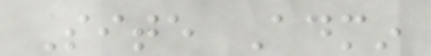Site Admin
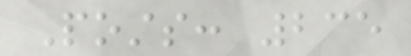Posts: 235
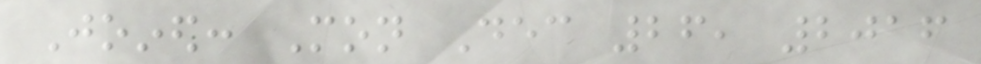Joined: Mon Dec 26, 2016
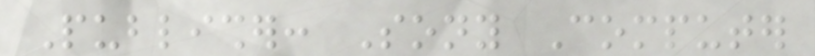Publisher: Sony Computer
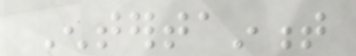Entertainment
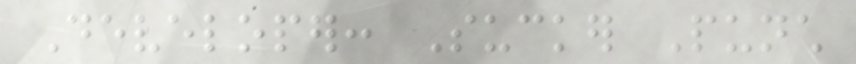Developer: Sucker Punch
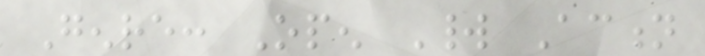Genre: Open World Action
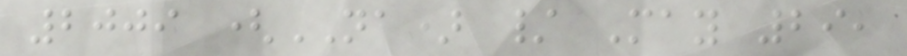2009 (NA) / May 29,
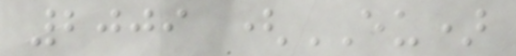2009 (EU)
